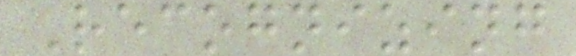Recognizing
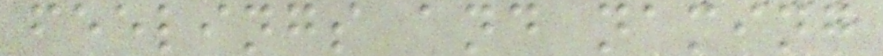feelings and naming
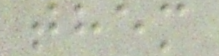them
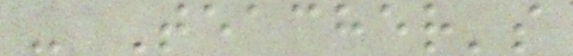- Teacher's
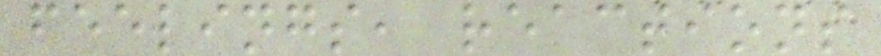feelings, reactions
